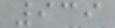939
